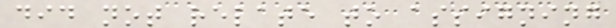did not relate to assigning
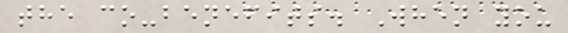the co-benefits. When you
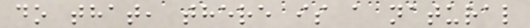do that, there is a natural
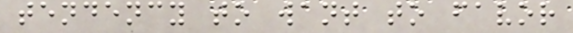tendency to want to favor
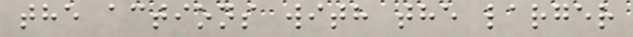the actions with the larger
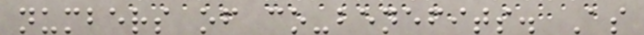numbers of co-benefits. As
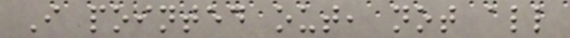I pointed out, not all
